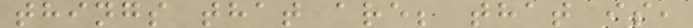things that are; that is,
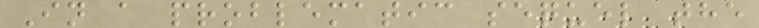In a problematic sequel the
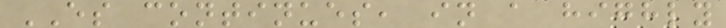ES continues, in a highly
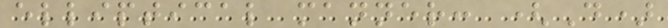elliptical manner: (D)
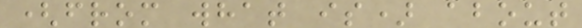(from what is) about
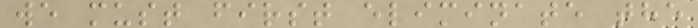we must first eliminate the
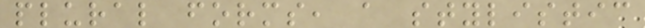plural forms, a stylistic
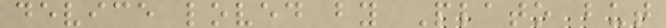device loved by Plato but
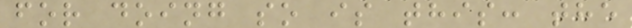for doing so is this: the
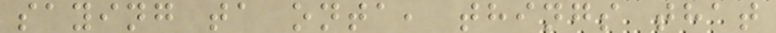saying ta onta, things that
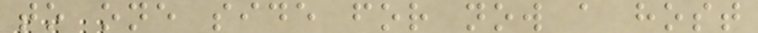to one side for now a host
